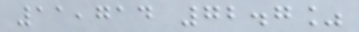11,714 72.7%
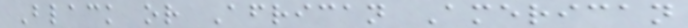Black or African American
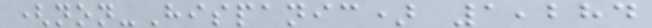(non-Hispanic) 1,284
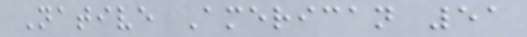Native American 51
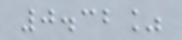0.32%
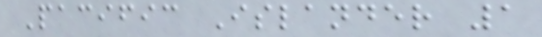Pacific Islander 1
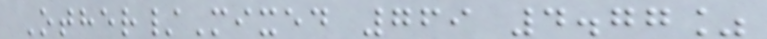Other/Mixed 769 4.77%
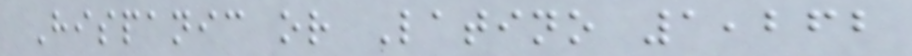Hispanic or Latino 1,262
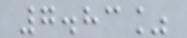7.83%
